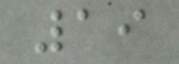19
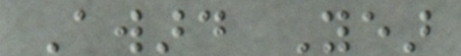Award Year
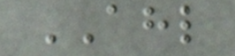AHL
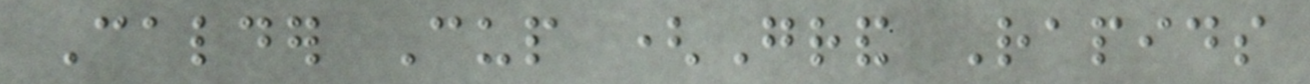Calder Cup (Grand Rapids
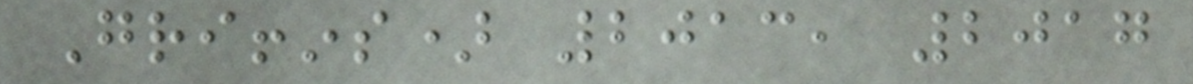Griffins) 2013, 2017
